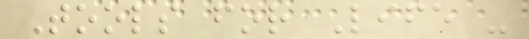Tools for Life -
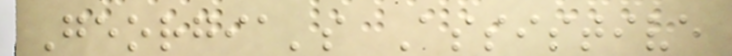Georgia's Assistive
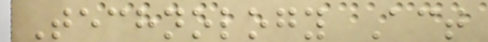Technology Act
